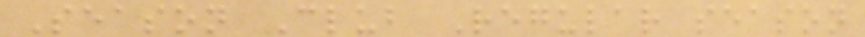Season Club Regular season
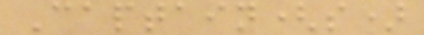Captain(s)
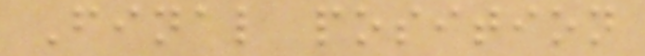Final position
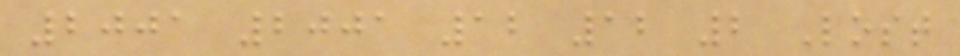2001 2001 12 12 2 Lost
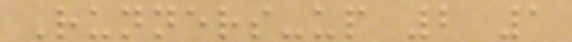Runners-up 2 1
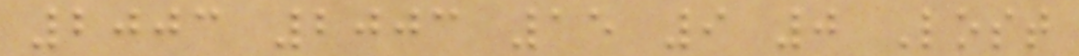2003 2003 15 9 0 Lost
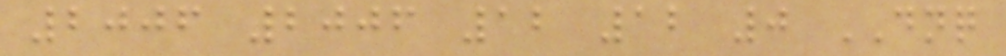2006 2006 12 12 0 DNQ
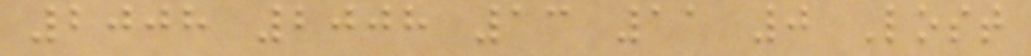2008 2008 13 11 0 Lost
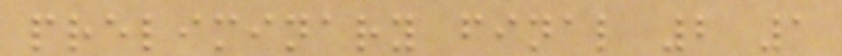preliminary final 2 1
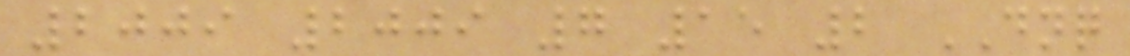2009 2009 7 15 2 DNQ
